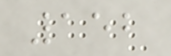152
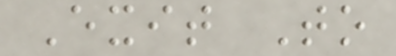Exit To
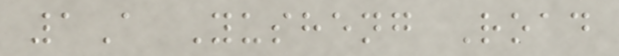1A Yusheng Road
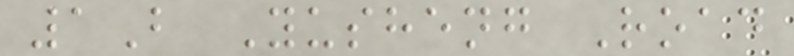1B Yusheng Road
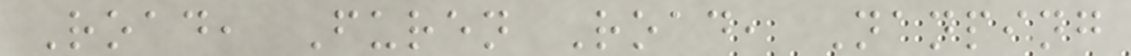Road, Furen Road, Nanping
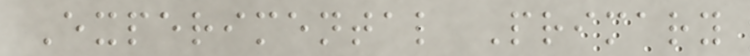Experimental Primary
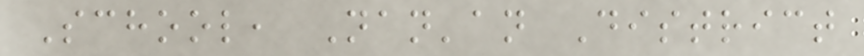School, Nan'an District
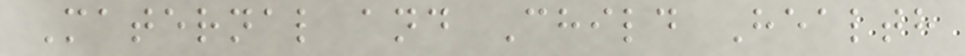Maternal and Child Health
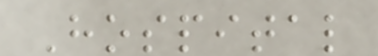Hospital
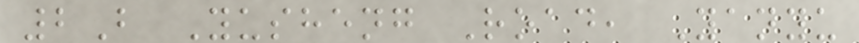2B Yusheng Road, Yanyu
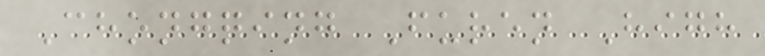Chongqing Furen High
